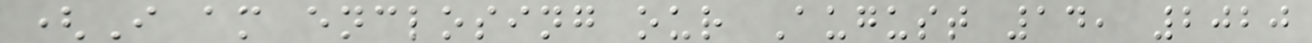(I am enclosing our August 14, 2020
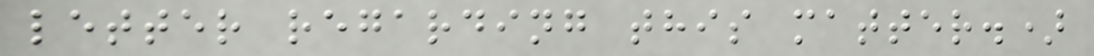letter regarding this matter.)
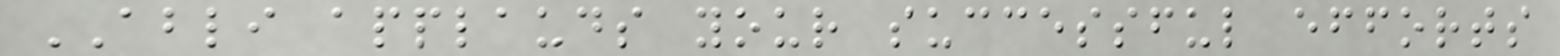ABLI applauds your successful efforts
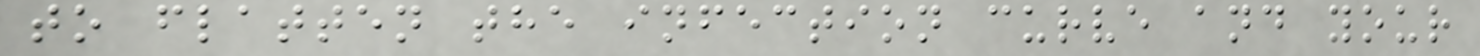to flatten the infection curve and your
